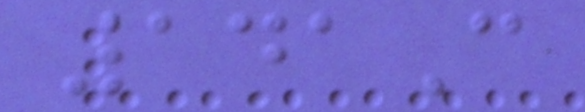141C
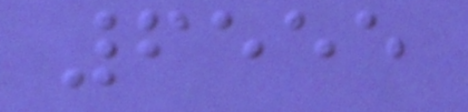6555
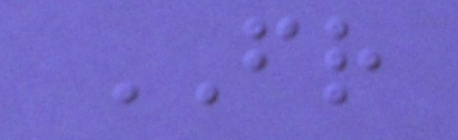FR
